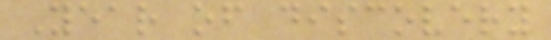Year of discovery
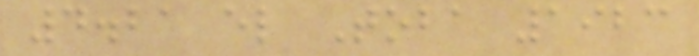4.21 el Toba 1923
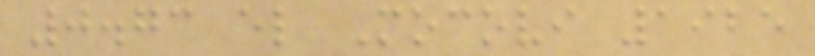0.73 el Mocovi 1925
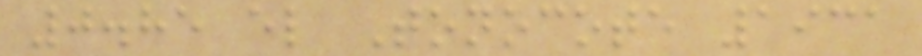0.85 el Tonocote 1931
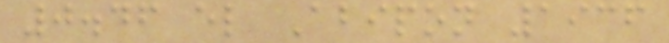0.46 el Abipon 1936
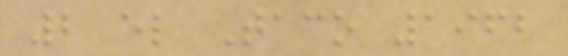2 el Taco 1962
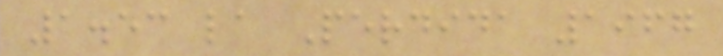1.53 la Perdida 1967
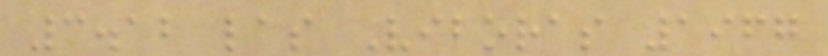3.12 las Viboras 1967
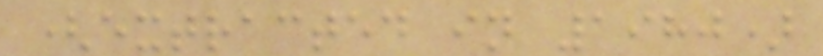(extracted in 1980)
